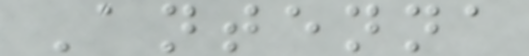Antenna
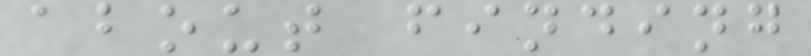about finding
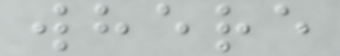where
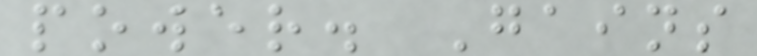power. Gains
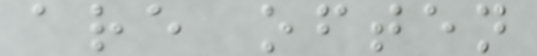are often
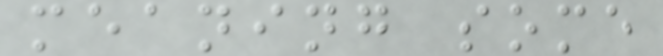meaning some
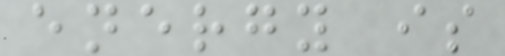energy is
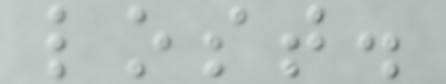lost.
